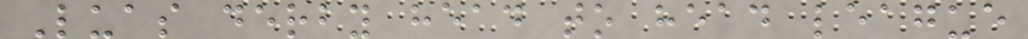Luas derby head to head league
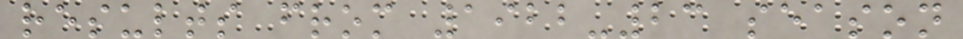results from 1922-23 season
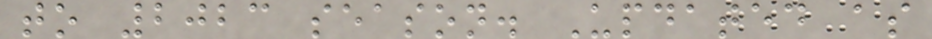to 2023 season. Updated as
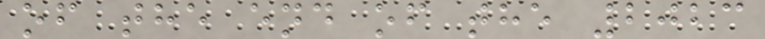of the end of the 2023
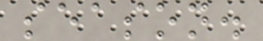season.
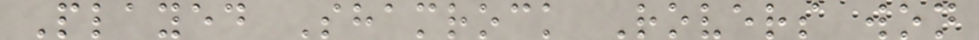Played Shamrock Rovers won
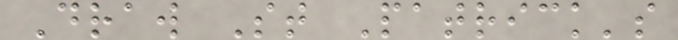Draw St Patrick's
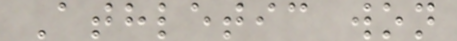Athletic won
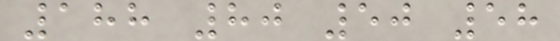188 80 50 58
